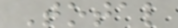Total
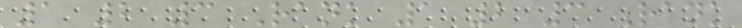1 2 3 Rank 1 2 3 Rank
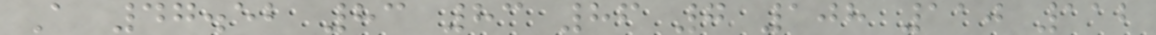A 47.52 83 83 86 7 108 110 112
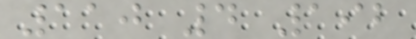110 4 192
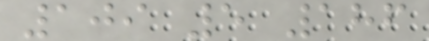109 5 186
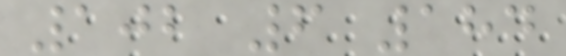102 6 184
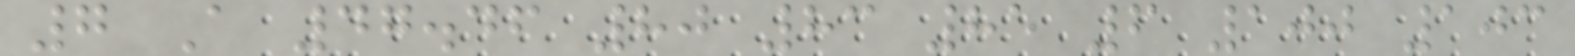7 A 47.46 80 83 85 6 100 103
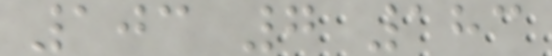103 7 183
